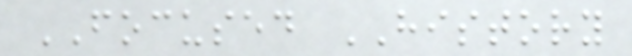FOCUSED HISTORY
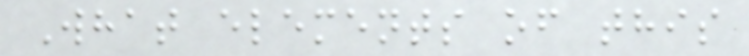What elements of this
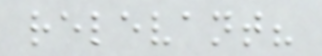relevant?
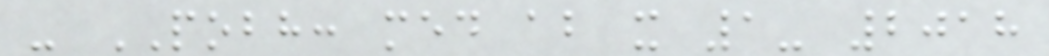- POBH: med ab x 1- 2018
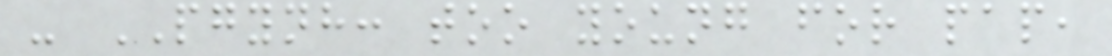- PGYNH: too young for pap,
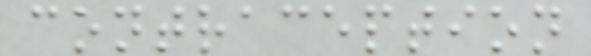contraception
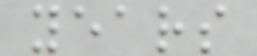years
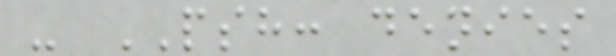- PSH: denies
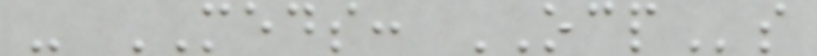- MEDS: OCPs
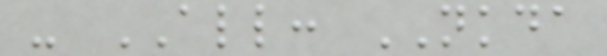- ALL: NKDA
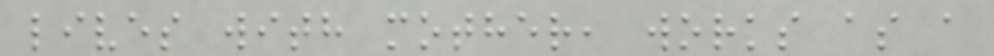lives with mother, works as a
